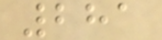281
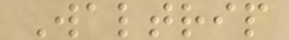Waltrip
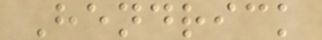Hendrick
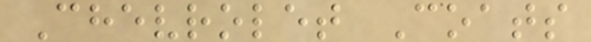Chevrolet Coats
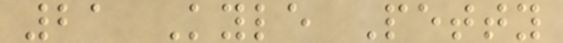21 Kyle Petty
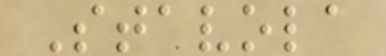Stavola
